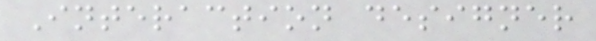Interaction designer
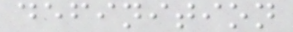definition
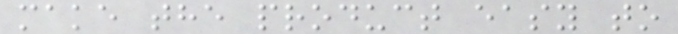make the product easy to
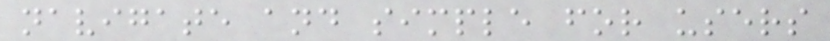navigate and simple for users
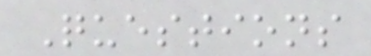Questions
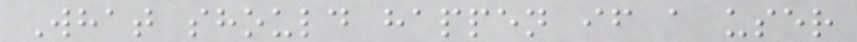What should happen if a user
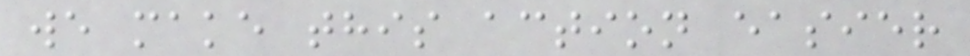we make this action easier
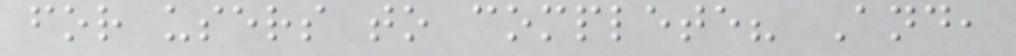for users to complete? And,
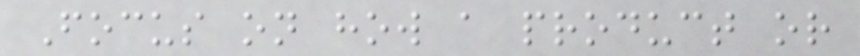Focus on how a product or
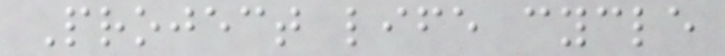Project life cycle
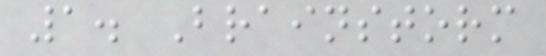1. Brainstorm
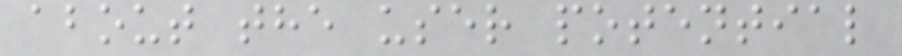about the user potential
